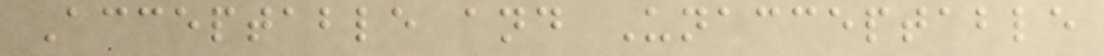Acceptable and Unacceptable
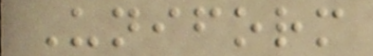Uniform
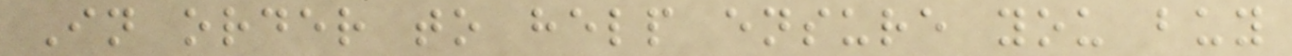In order to help ensure you buy
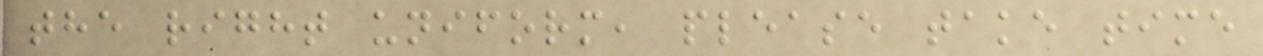the right uniform, please take time
